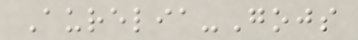Aurelia-Gojs
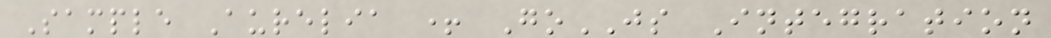Sample Aurelia + GoJS Integration
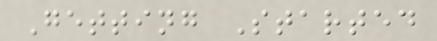Getting Started
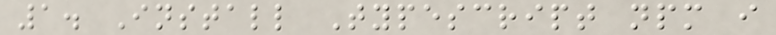1. Install Typescript npm i
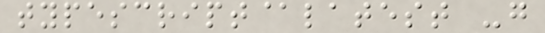typescript@latest -g
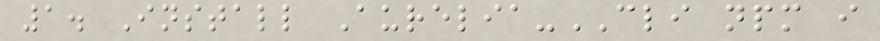1. Install Aurelia-CLI npm i
